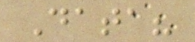Data?
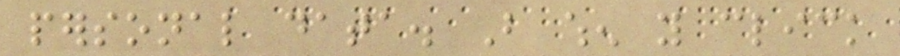personal data. But when you click
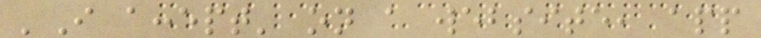'I accept' on a website, app
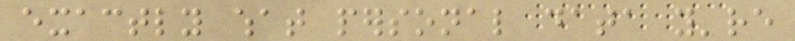exactly what personal data you're
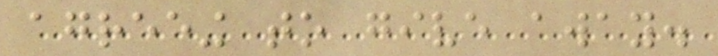agreeing to give away.
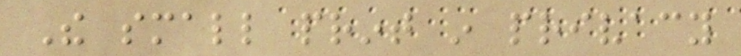The small print in privacy
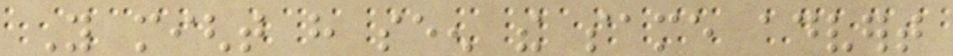You might have seen the same advert
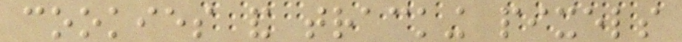cookies and tracking pixels
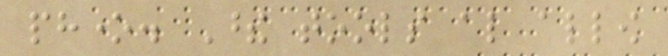phone. These tools also allow
